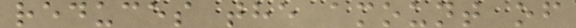reduces the amount of
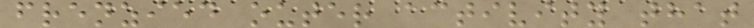frenzied outer activity that
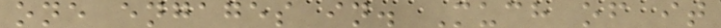one engages in. Much of it
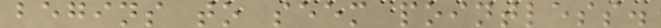begins to seem pointless.
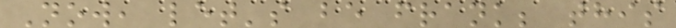Now, let's be frank; this
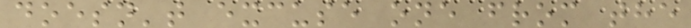doesn't excuse one from the
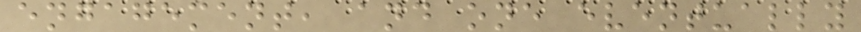engagement, and one eventually
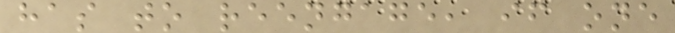has to reengage, if one
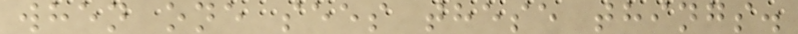when one sees these things.
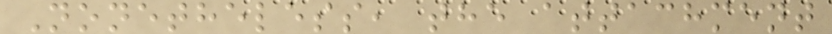Nonetheless, the attachment
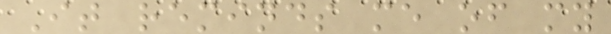It reminds me of my
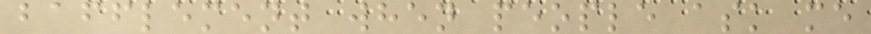bafflement when people ask me
